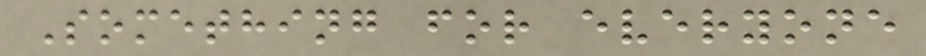Something for everyone
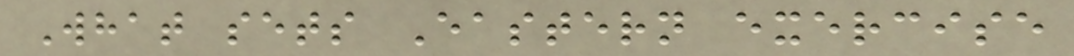What sets Eastern exercise
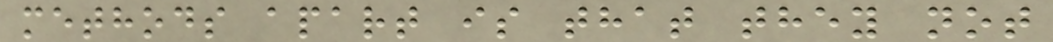methods apart is that they not
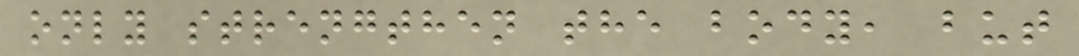only strengthen the body, but
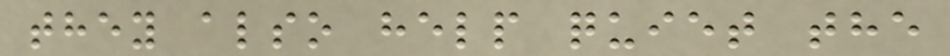they also help quiet the
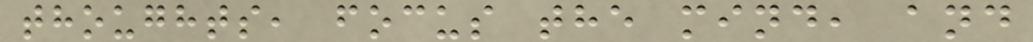thoughts, focus the mind, and
